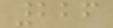226
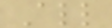All
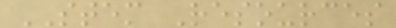STEM Resources
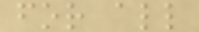for all
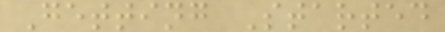Getting Started
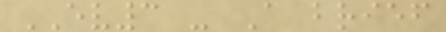EV3 - A brief
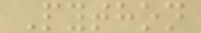Python
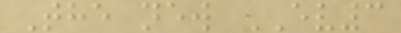The new EV3
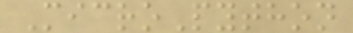MicroPython
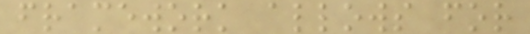framework allows for
